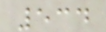534
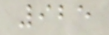925
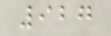927
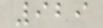929
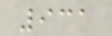931
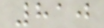810
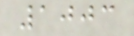1003
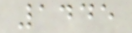1445
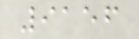9156
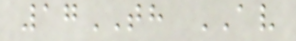17TH AV
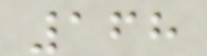168
